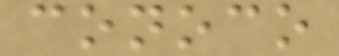conoco
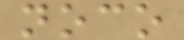noco
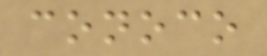conoco
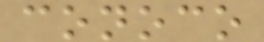conoco
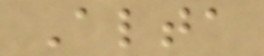Alta
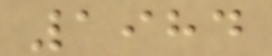1984
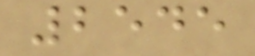2545
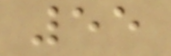55
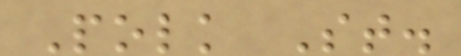Polk St.
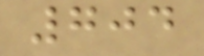704
